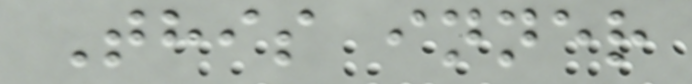This inner
